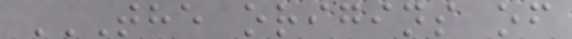THE ORIGINS OF
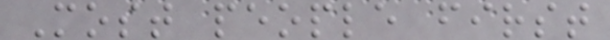Most people first
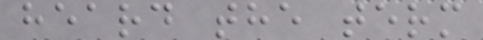heard the term
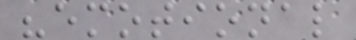"emotional
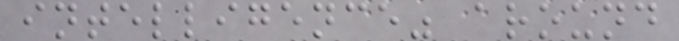intelligence" around
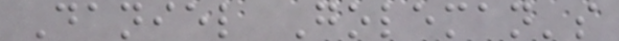Daniel Goleman's
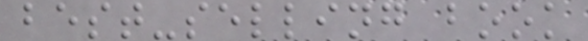best-selling book
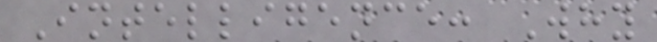Intelligence: Why
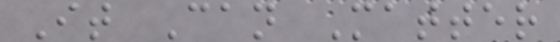It Can Matter
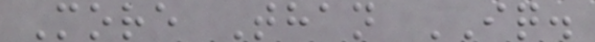More Than IQ.
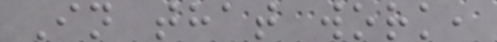In that work,
